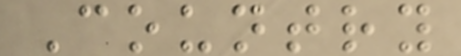Country
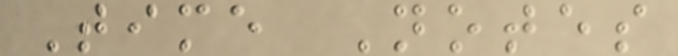Time Notes
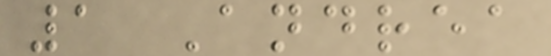1 Andrea
